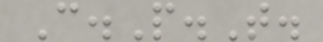C.P.T.
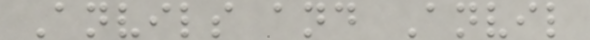Anvils and Anvil
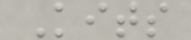Kits
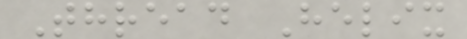Thread Helix
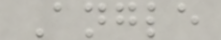Angle
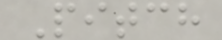Pitch
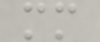mm
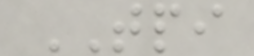TPI
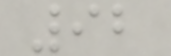92
